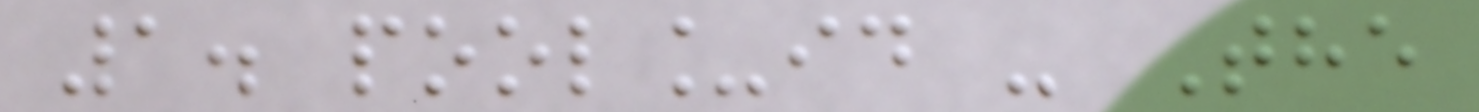1. pool_id - The
